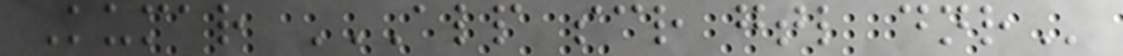Kumar ALP SCR GTL DNR
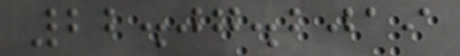22.07.2019
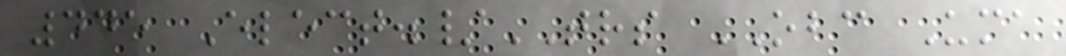445 Elect./TRS OBC Uma
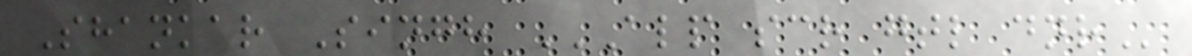Shankar Singh ALP SCR GTL DNR
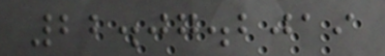22.07.2019
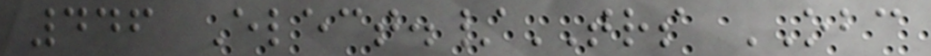446 Elect./TRS OBC
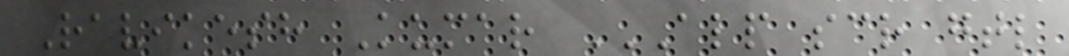Ravikesh Kumar ALP SCR GTL
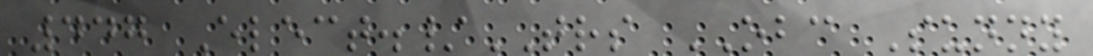447 Elect./TRS OBC Sunny
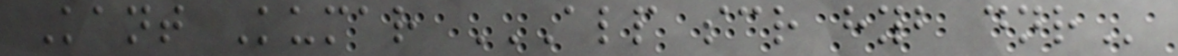Kant Kumar ALP SCR HYB DNR
